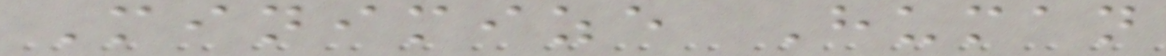Minimize Human
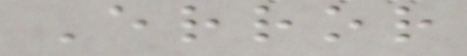Error
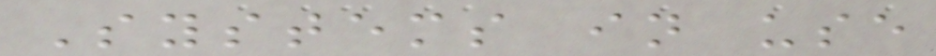Systems in use
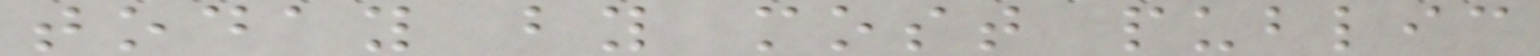today by most public
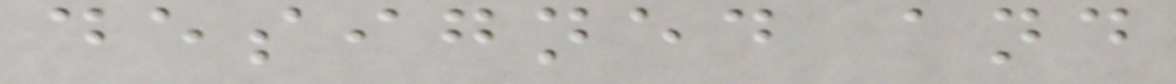designed and
